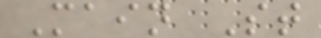Main St
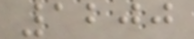1200
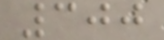300
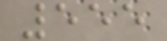555
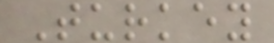Turkey
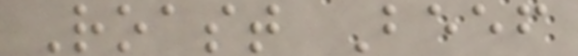Roast Beef
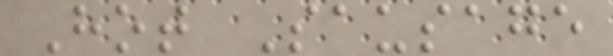Hot Sausage
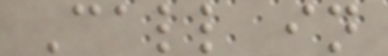Call in
